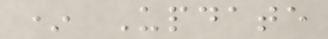* Update
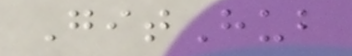GitHub
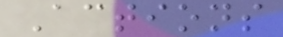Actions
